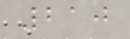210
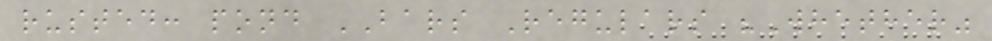rusted: pond BARS Regulars "Whether"
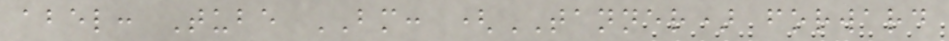abel: Tube BM: (TANNER) forward
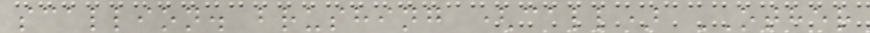scallion. brushing (call) OTHER
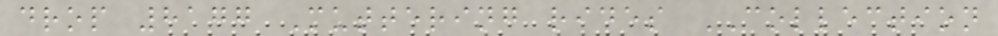drop 8177 Muttering rides COLLECTION
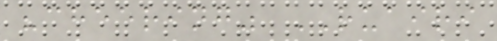"cheering" RUAIRI
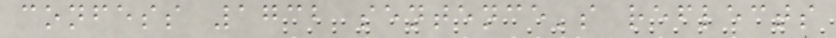confess 1732 sentence's reflects
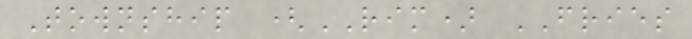Township (RIM) FRIES
